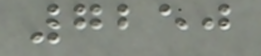7250
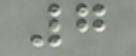7
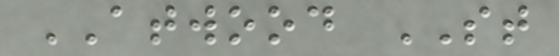ATWOOD ST
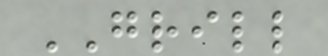GRILL
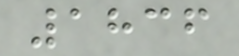1836
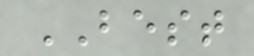BEST
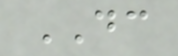DC
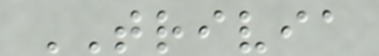TRIVIA
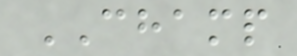CHAMP
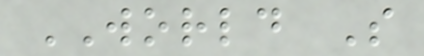WORLD S
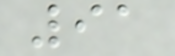91
